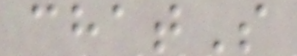chatS
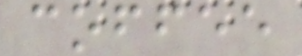coffee
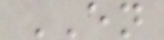EN
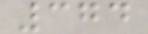374
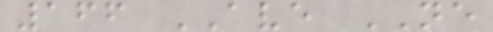166 AVE NE
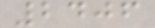2406
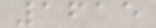1615
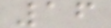16
